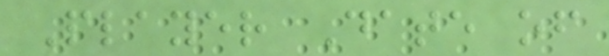Player Date of
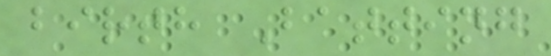birth Batting
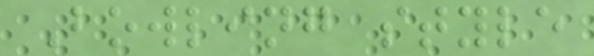Bowling style
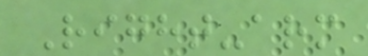Right-arm
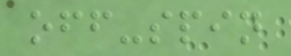off-spin
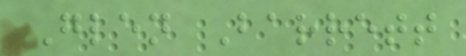Glen Barrett
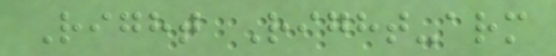Right Right-arm
